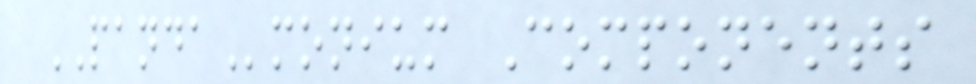PANDAmonium Components
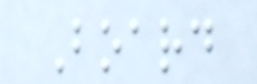Board
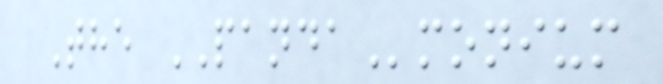The PANDAmonium
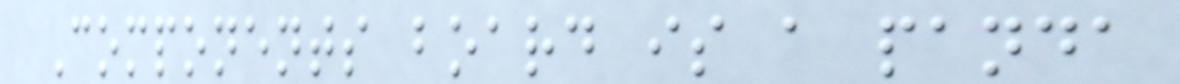Components board is a panda
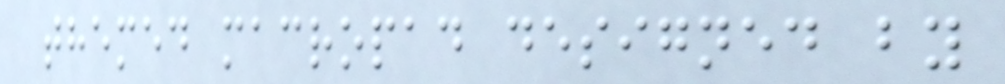themed macropad designed by
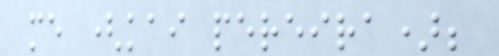me (kai pereira);
